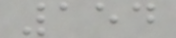154
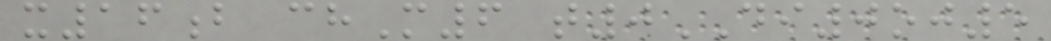x16b chM6 t0DI0oj5
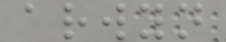arwyn
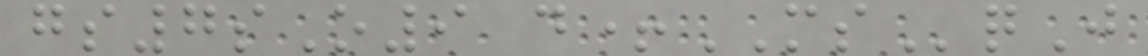gs7sO9 d+MSqJ
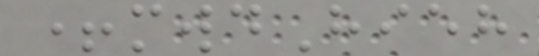+mwdHieh
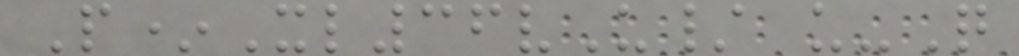P*Xl36vU/ u-Q
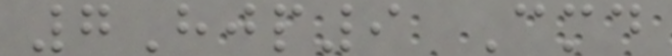7Hjp9 Cmd
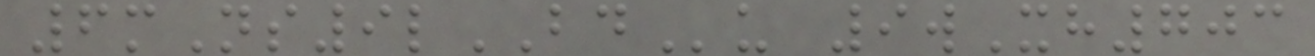6mNs9lBDu 9wXh703
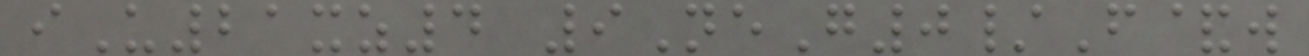iU21xz4 9NeG0/F&w
